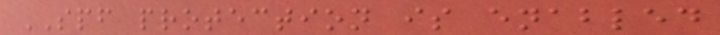SPF protection is enabled
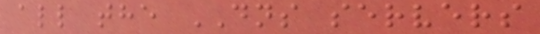all the DNS servers
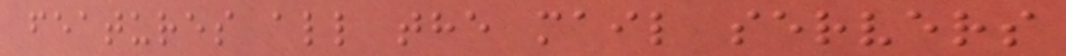features all the mail servers
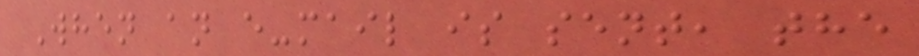When an e-mail is sent, the
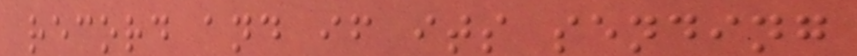record and if its sending
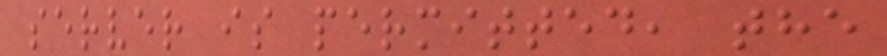server is permitted, the
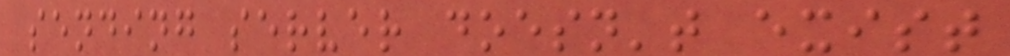sending server doesn't exist
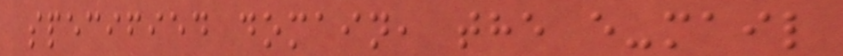specified domain, the e-mail
